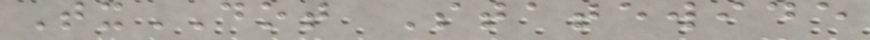TxDOT Statewide
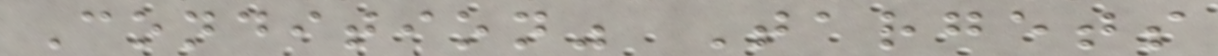Condition" Targets
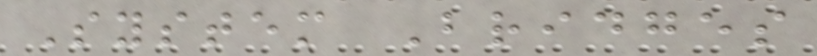System Bridges
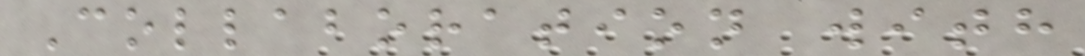Collaboration with
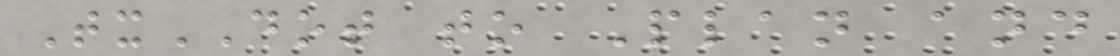TxDOT to Plan and
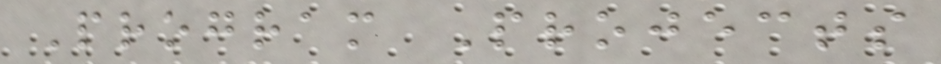Program Projects
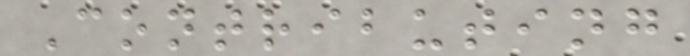Contributing
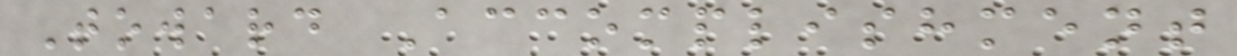Toward Accomplishment
